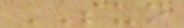SUN
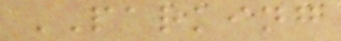PARKING
